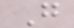G
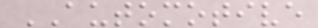AUTOMOTIVE
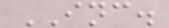INC.
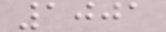1001
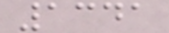1341
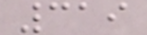319
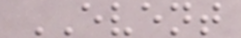EVENT
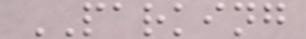PARKING
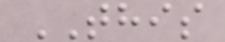THIS
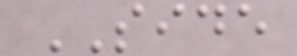SIDE
